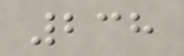238
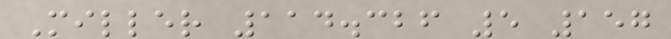Miller 114.326 5 157
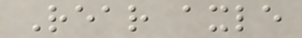Rear axle
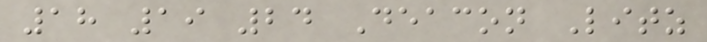18 19 24 Deacon Litz
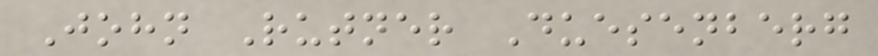John Rutner Duesenberg
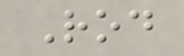Rod
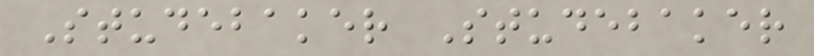Studebaker Studebaker
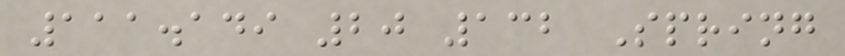111.149 20 132 Spring
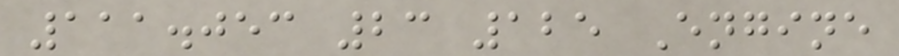111.053 23 125 Engine
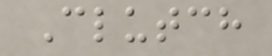Clutch
